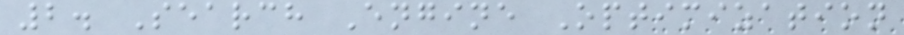2. Search Engine Optimization
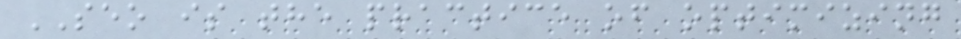SEO is the practice of optimizing
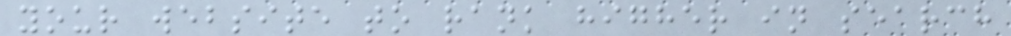your website to rank higher in search
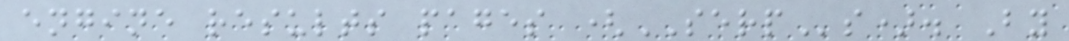engine results pages (SERPs). By
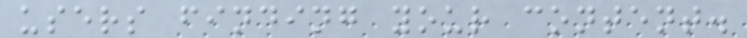users finding your content.
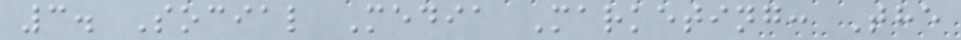3. Social Media Marketing: The
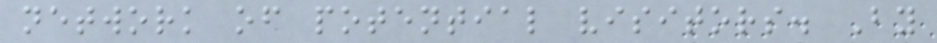network of potential visitors. By
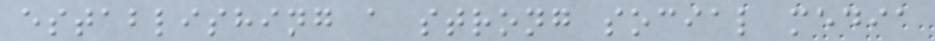establishing a strong social media
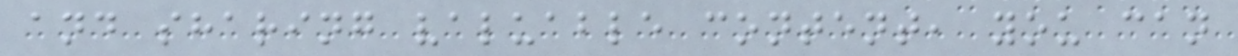and sharing valuable content, you can
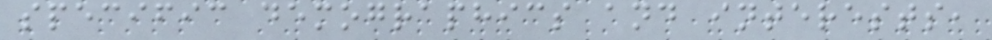specific demographics and interests,
